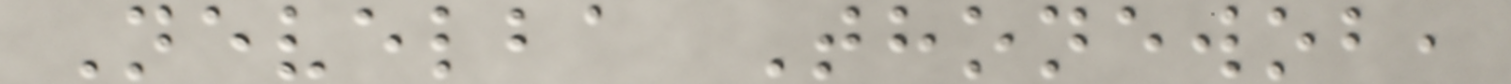Nevelba Thonewob,
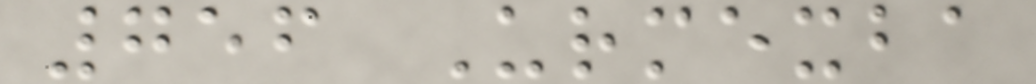756 Urmexba
